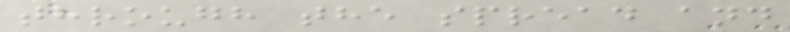through the spread and
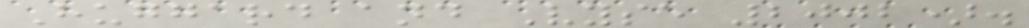Huggard and Vyse 2002).
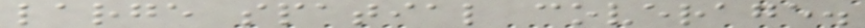large spatial coverage.
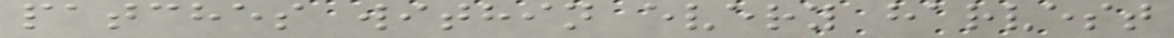patches within every harvest
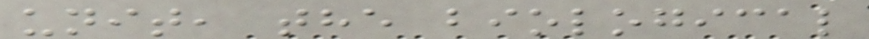unit, the biological
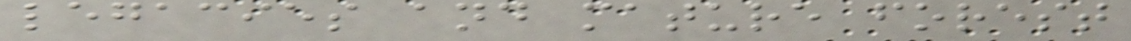legacies and mature forest
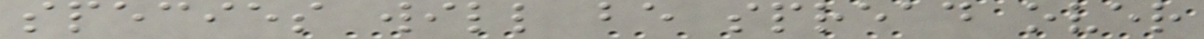species will be spread over
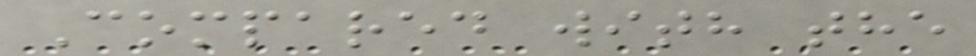Compared with the
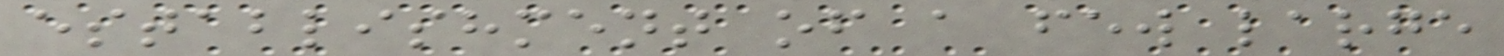establishment of a few large
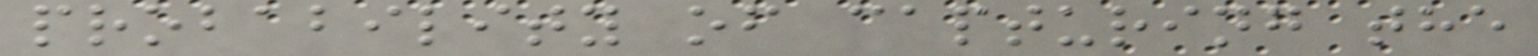probability of capturing the
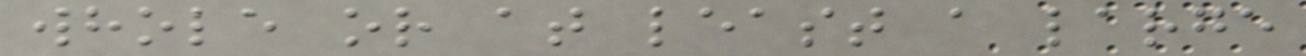whole or at least a large
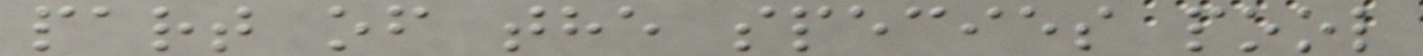part of the species pool
